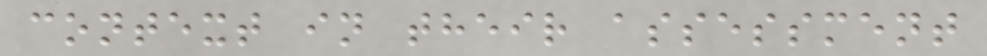context in their assessment
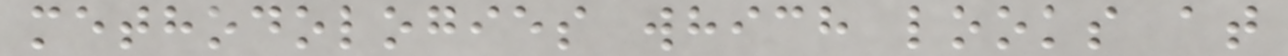methodologies which looks at
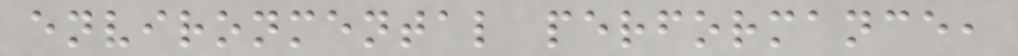environmental performance,
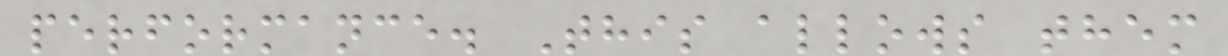performance. This allows them
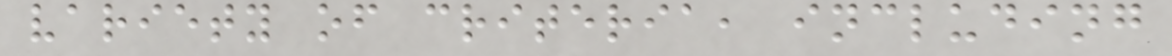variety of criteria, including
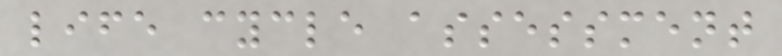life cycle assessment
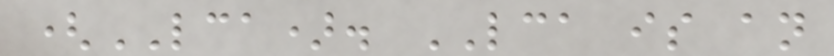(LCA). LCA is an
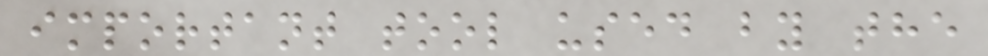important tool used by the
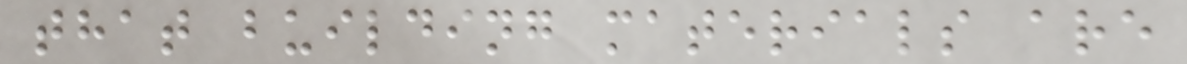that building materials are
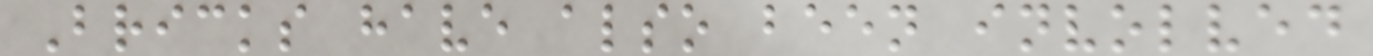Bricks have also been involved
